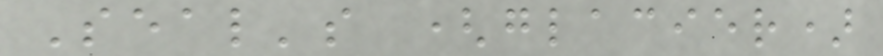Seal's (glacier)
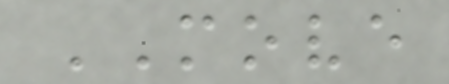MOVE
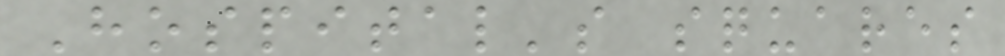Hospital's squares
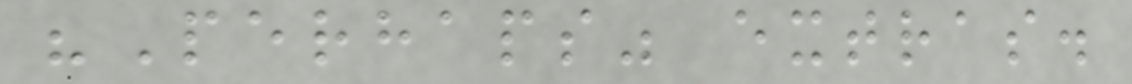"Perhaps" extras.
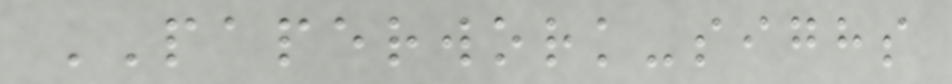PAPERWORK-sighs
